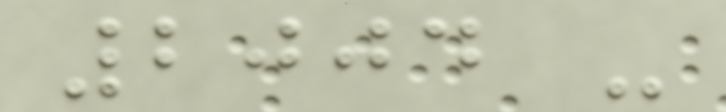2004 -
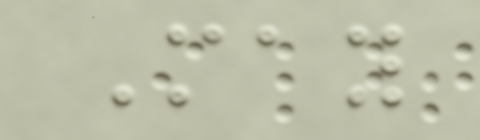May
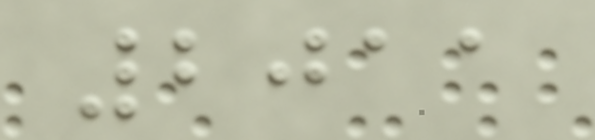2011
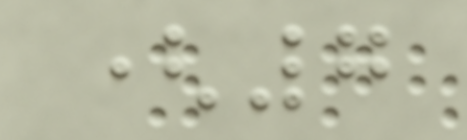(7
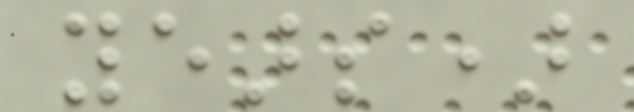years)
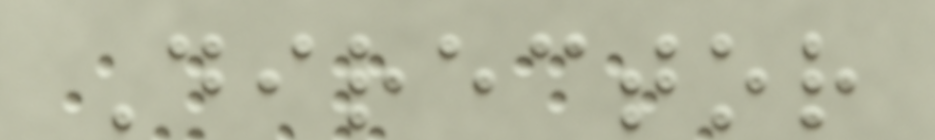Director
